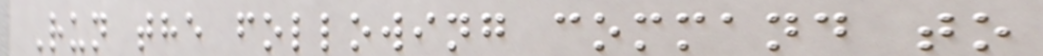Run the following command to
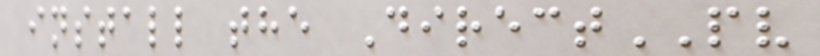install the DirectPV
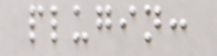plugin:
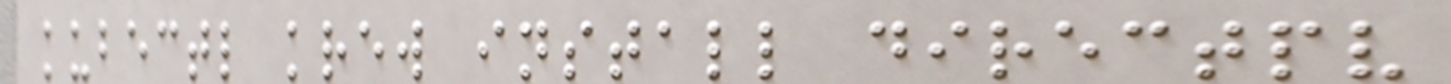kubectl krew install directpv
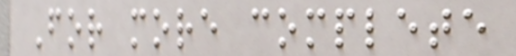For more complete
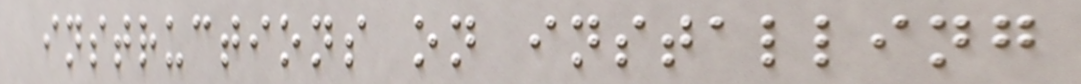instructions on installing
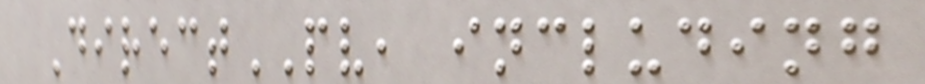DirectPV, including
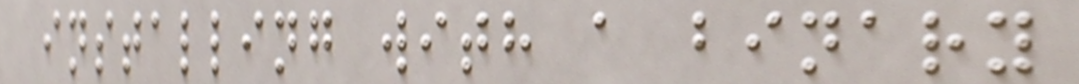installing with a binary
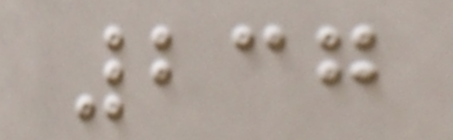237
